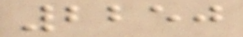2250
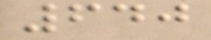640
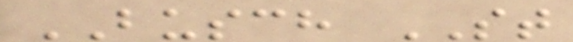BUSCH ST
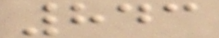843
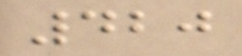420
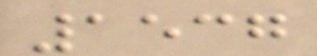1537
